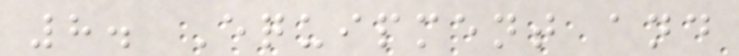8. Equipment and
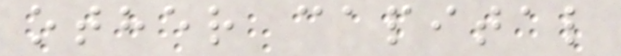other capital
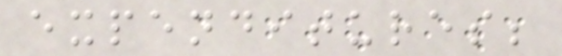expenditures;
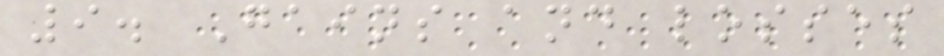9. Gains and losses
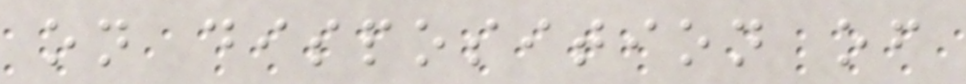on disposition of
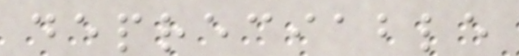depreciable
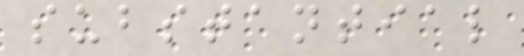substantial
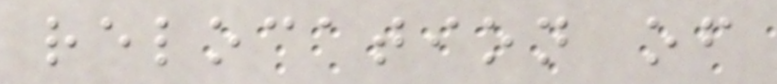relocation of
